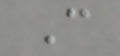C
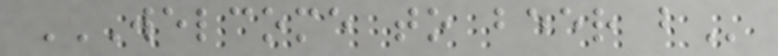WELCOME TO BEER B
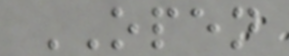OPEN
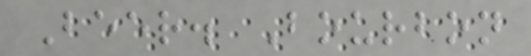Beer. Bourbon
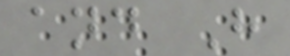and H
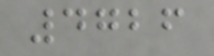4726
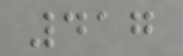417
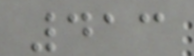413
